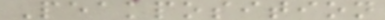Peakposition
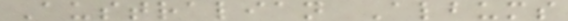Australian Albums
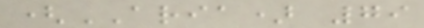(ARIA) 79
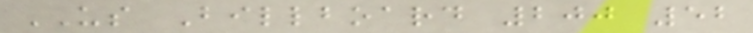US Billboard 200 52
